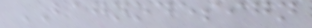BAGNODESIGN
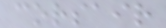corsair
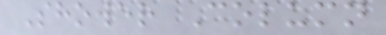Shower Column
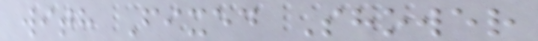with Fixed Shower
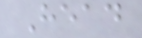Head
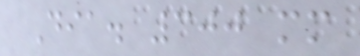Dia. 300 mm
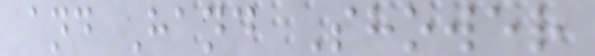and Hand Shower
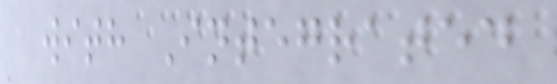with Integrated
